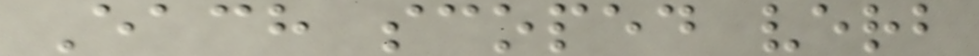Each scoped verb
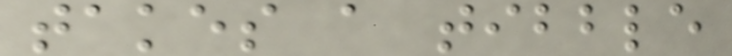takes a tibble
